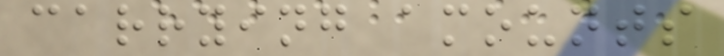carrying amounts
